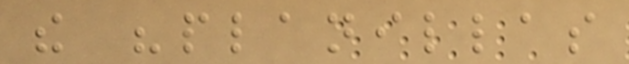the "planillas
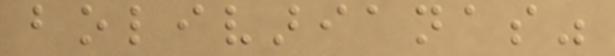bolivarianas"
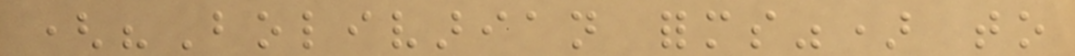("Bolivarian forms") to
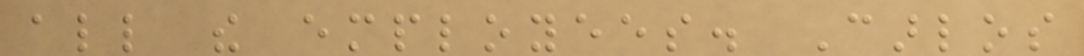all the employees. Carlos
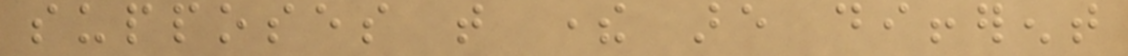supposes that there are different
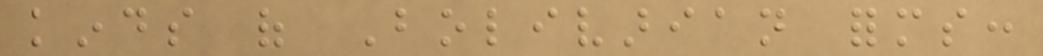kinds of Bolivarian forms:
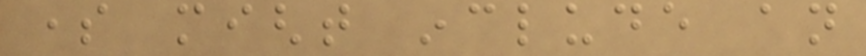some might include an
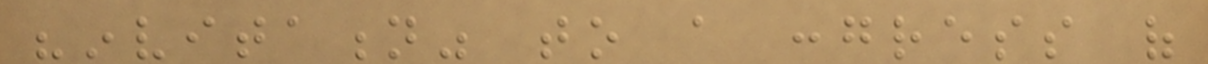"invitation" to a congress of
